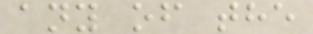any of the
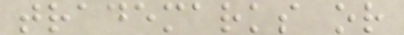trademarks or
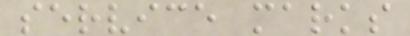service marks
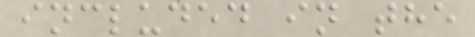included in the
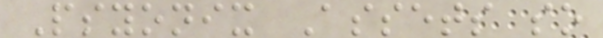Psyonix Assets so
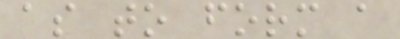as to form a
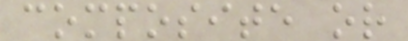composite or
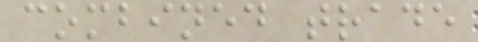combined trade
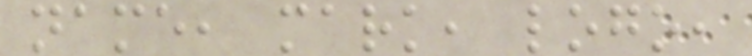name, mark, logo,
